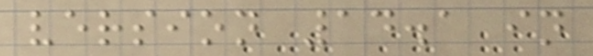version 14.1 in
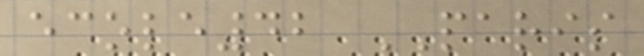ecole42 PARIS
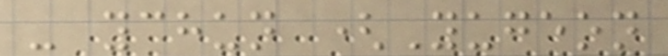- ychun (Yugeon
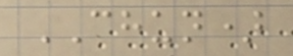CHUN)
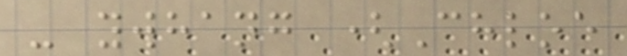- ywhang (Chloe
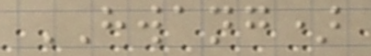HWANG)
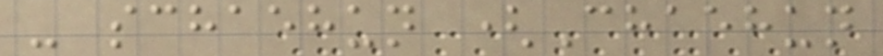- schaehun (Chaehun
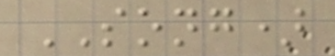SONG)
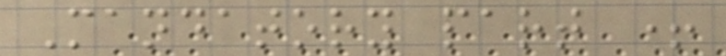Mandatory part +
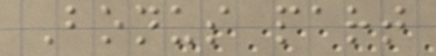Bonus part
